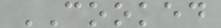COOKED
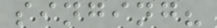singing?
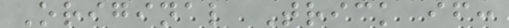Original Trick if:
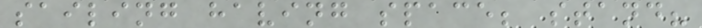sailing having space; stand?
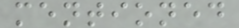mentioned
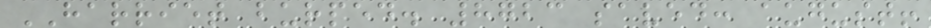HARRIET burped. 8723 saved: august!
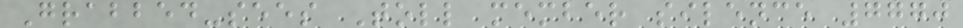Grabbed-sees Toll member silence 7770
